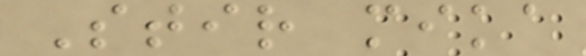Stir mika
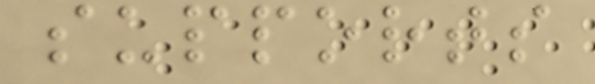supports
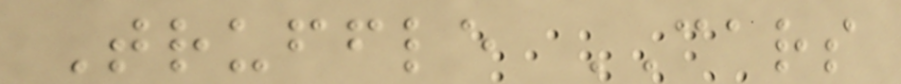Truffle CARS
